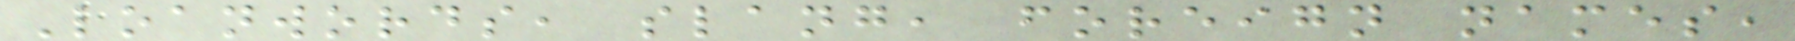Loanwords, slang, foreign names,
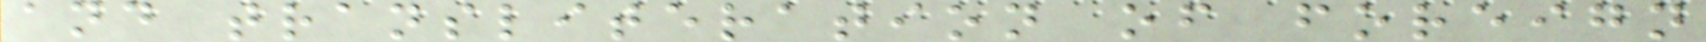and transliteration of foreign
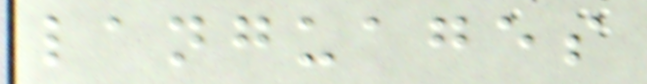languages
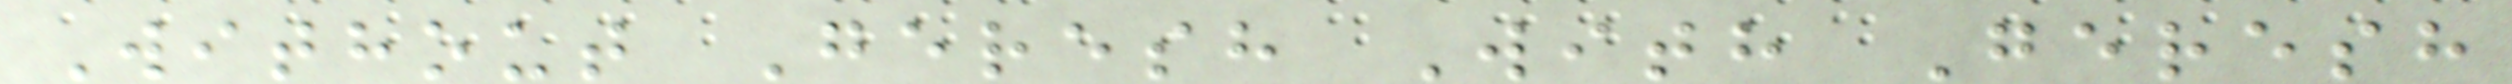Without Geresh With Geresh
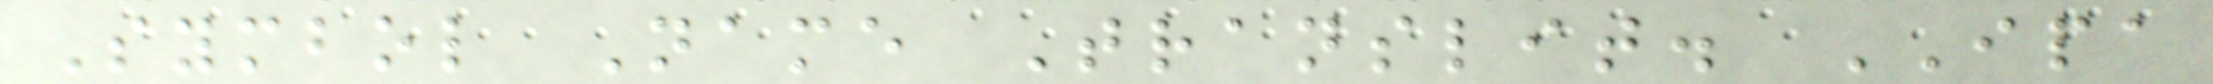Symbol Name Translit. IPA
